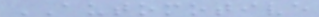AUTOMOTIVE
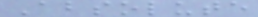Absolute
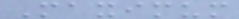Maximum
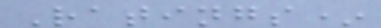Ratings*
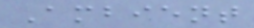Ambient
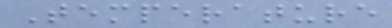Temperature
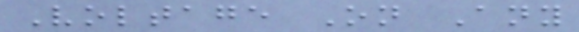Voltage On Any
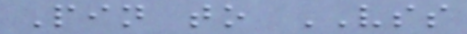Pin to VSS
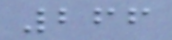266
